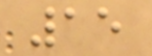15
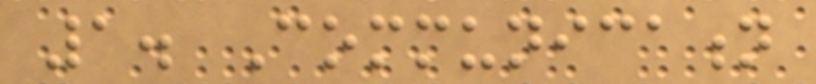1. Communication
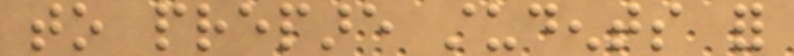to prepare students for
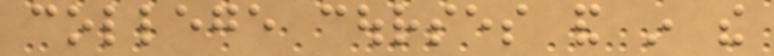college courses and in the
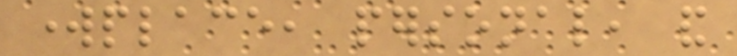workplace, personal, and
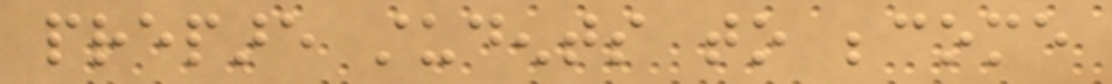prepare students to become
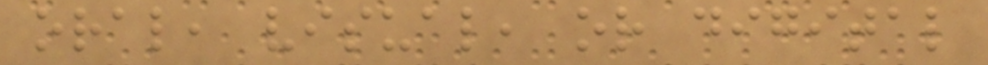oral, visual, or digital
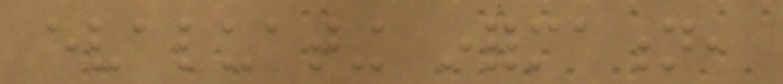evaluating information,
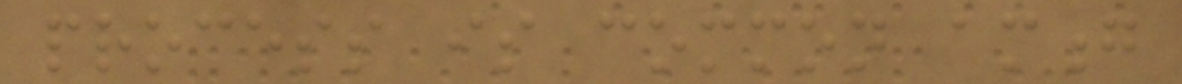process is common among
